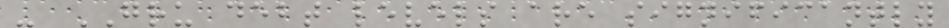- GRU debt levels are significantly
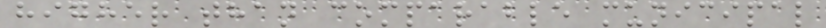higher than comparable municipal
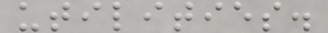utilities.
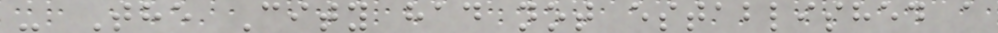- The City had not established a
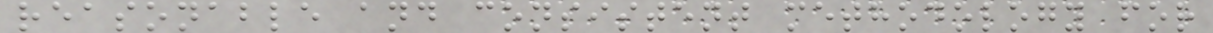reasonable and consistent methodology for
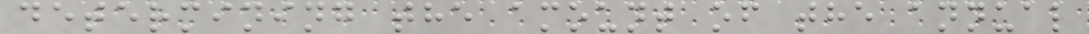determining the amount of the annual
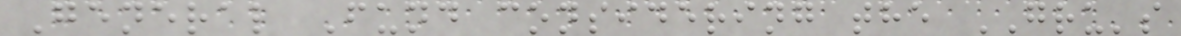General Fund considering the GRU's
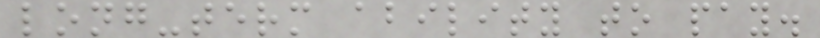long-term ability to pay.
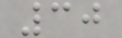30
